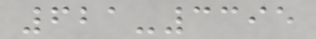621-3395
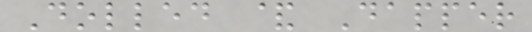Dolled & Dapper
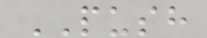PUSH
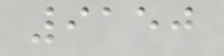9150
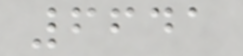6641
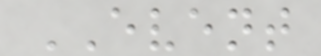EVENT
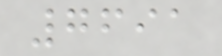7691
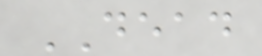DEAD
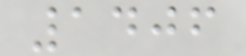1406
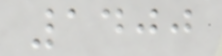1400
